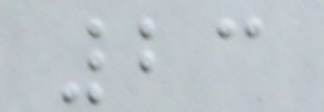23
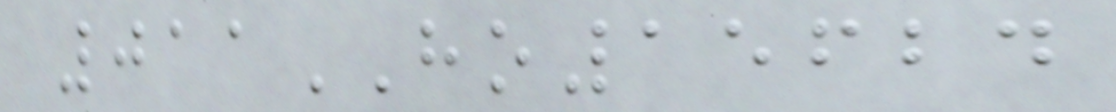011HO15624
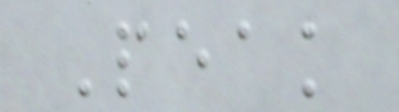Peak
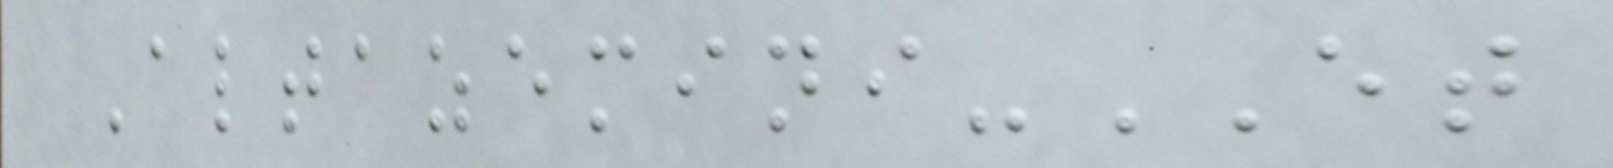Altazemini-ET
